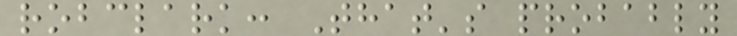robclark: That's probably
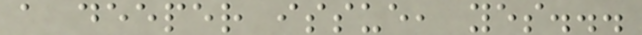a deeper issue, yes...
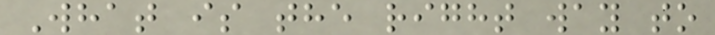What is the right way to
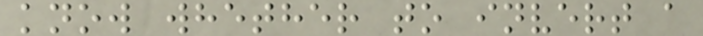know whether to invert a
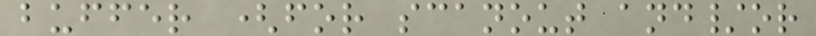buffer (for scanout and/or
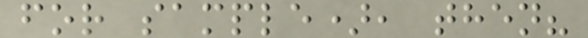for sample), then?
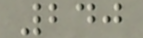240
